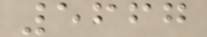5667
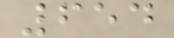654
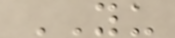YU
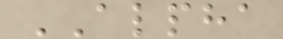ALPHA
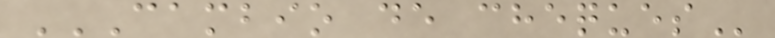CAMBIO DE CHEQUES
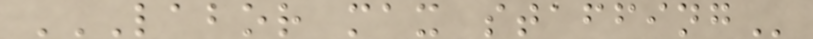LABOR MAX STAFFING
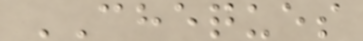CHEQUES
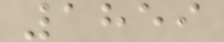1859
